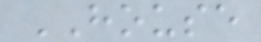HOUSE
